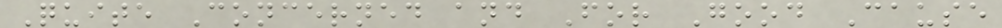Quite Concerned and For Good Cause
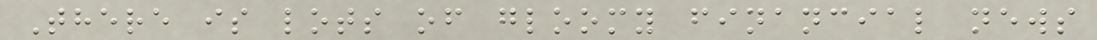There is lots of gloomy financial news
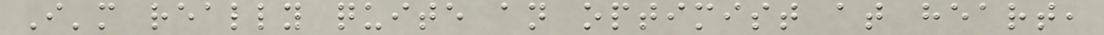I'm really quite an optimist at heart,
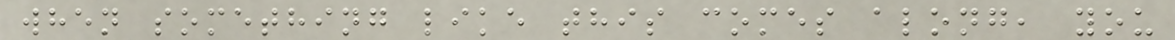when something like this comes along, you
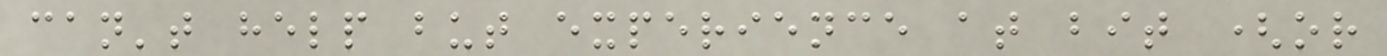can't help but experience at bit (or
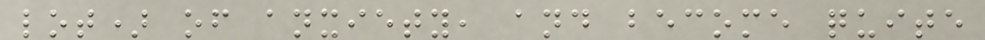lot) of anxiety, and become quite
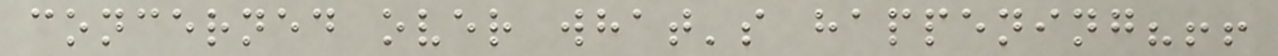concerned over what's happening?!!
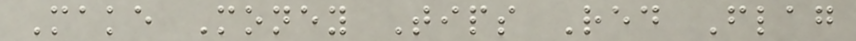Make Money Tips Red Flag
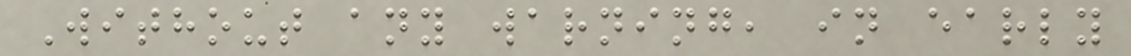Without any warning, in early
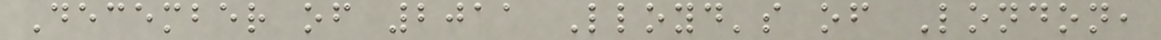December of 2011 Lloyd's of London,
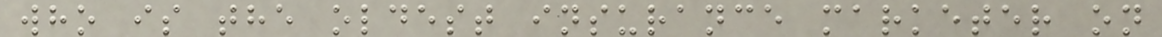who is the oldest insurance marketer on
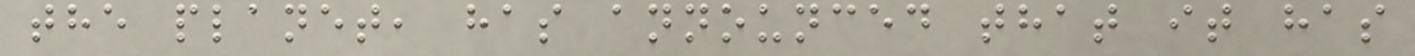the planet, has announced that it has
